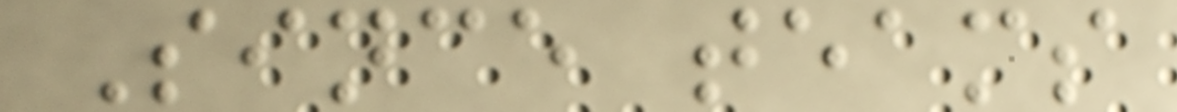Since teams
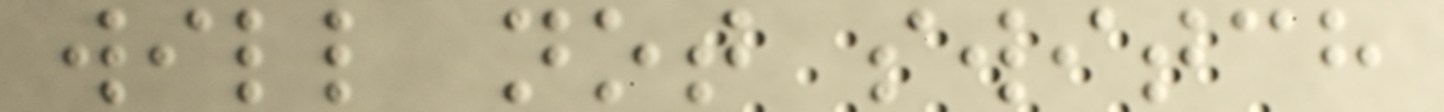will not switch
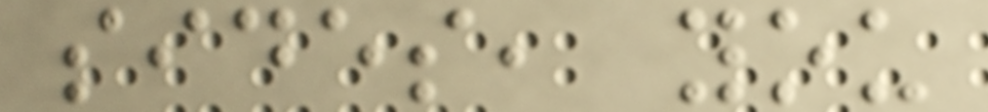sides, you
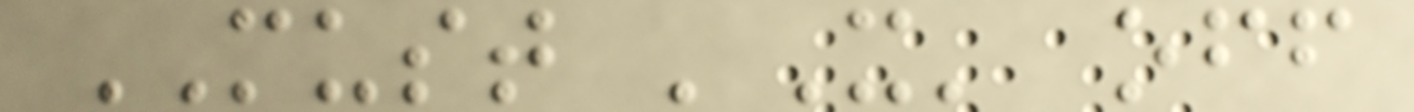MUST 'X' off
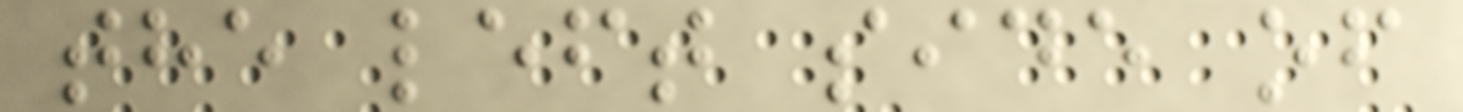the left side of
